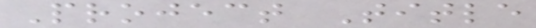Project Title
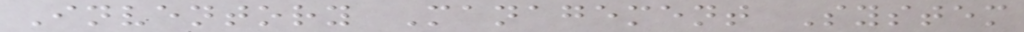Inventory Management System
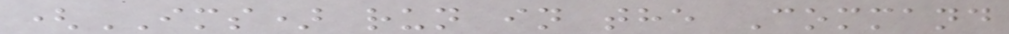(IMS) run in the Command
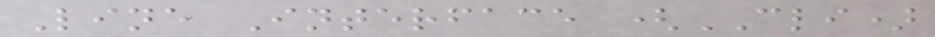Line Interface (CLI)
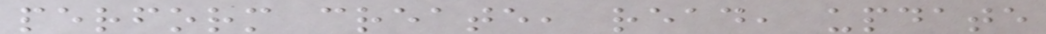perform create, read, update
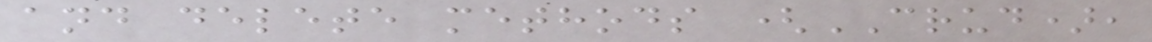and delete methods (CRUD),
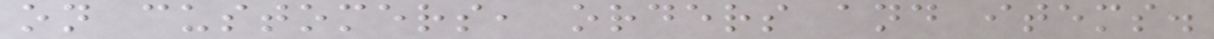on customers, orders and items.
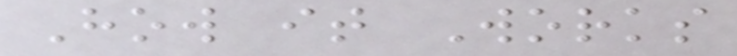How it Works
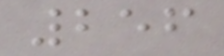256
